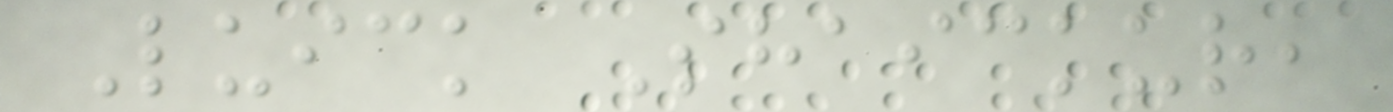Luick Shaickur,
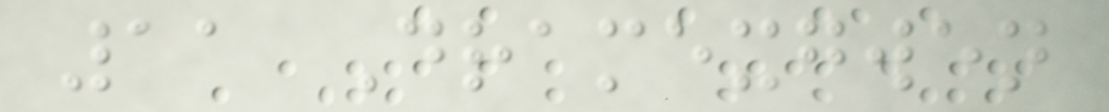11 Dramexgwen
